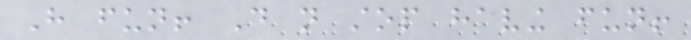Have fun! Do not stop having fun!
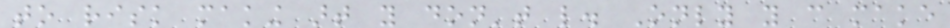to risk making art you don't like. Only you can make
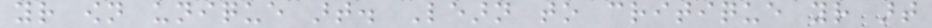your own unique art. Learn to critique your art
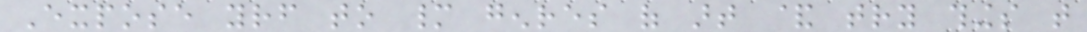Expose yourself to many genres of art & try things that
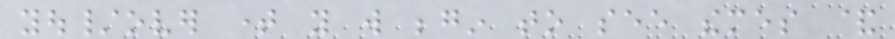you/over time you will begin to see themes &
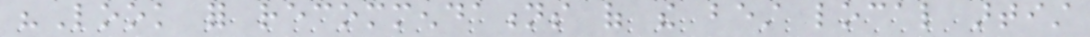"Look for recommendations of the best local artist
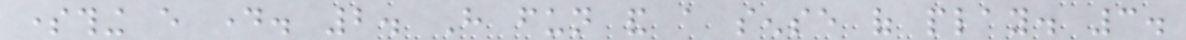something every day. 2. Have fun and a sense of play. 3.
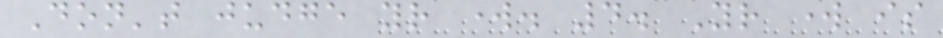Don't judge your work. 4. Your work is
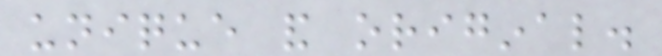unique and original.
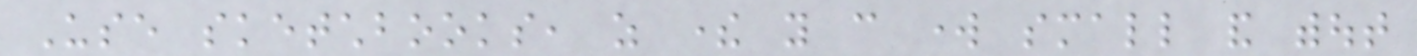Use sketchbooks, as there you can work small and without
